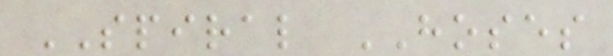SPIRAL HOSES
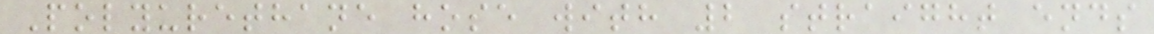Polyurethane hose with 2 straight ends
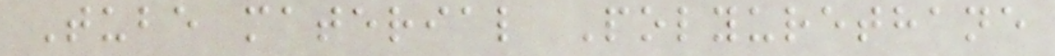Tube material Polyurethane
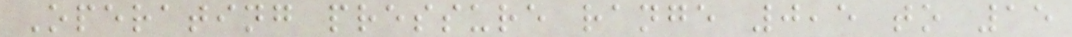Operating pressure range 0,5 to 15
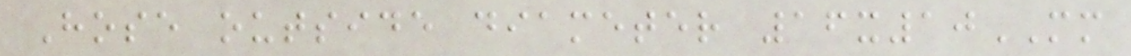Hose outside diameter 16x10MM
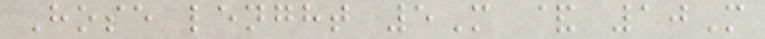Hose lenght 5M & 10M
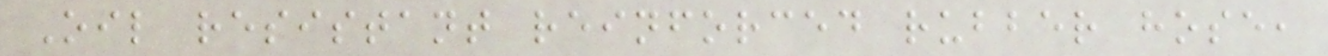Oil resistant reinforced rubber hose,
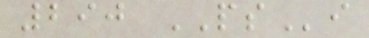290 PSi
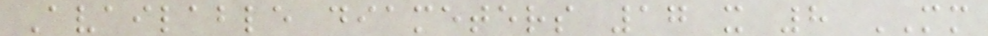Available diameters 17 x 8 MM
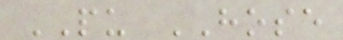PU HOSE
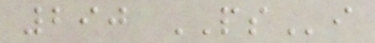290 PSi
